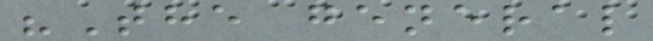"The general
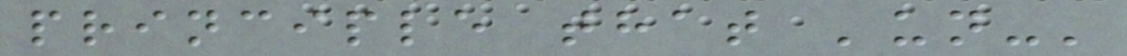principle that 'un-'
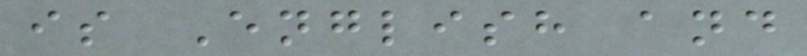is English and
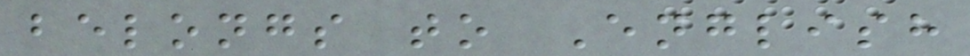belongs to English
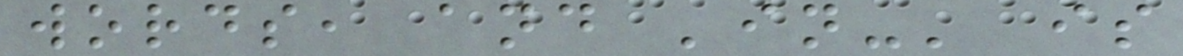words, and 'in-' is
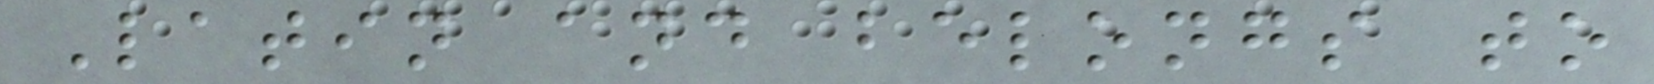Latin and belongs to
